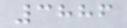3886
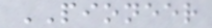PIONEER
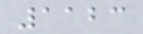1123
